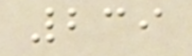239
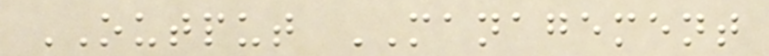OUTPUT MANAGEMENT
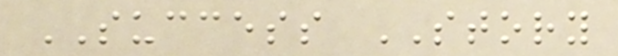SUCCESS STORY
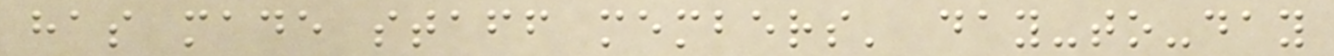has made staff members' day-to-day
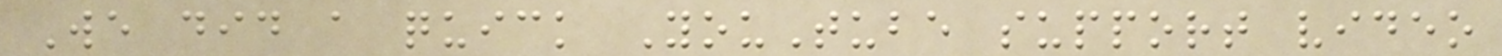We did a quick YouTube support video
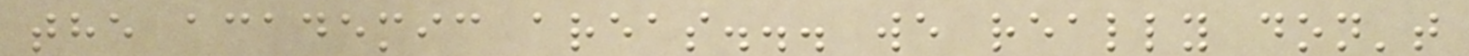the academic areas... we really don't
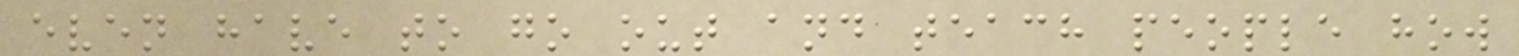even have to go out and teach people how
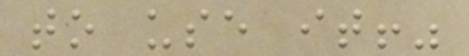to use it!"
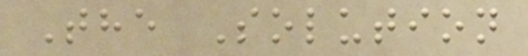The Solution
